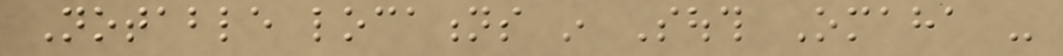Notable locations in South Omaha -
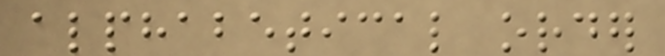alphabetical order
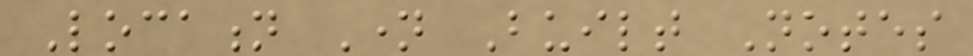Location Name Built Notes
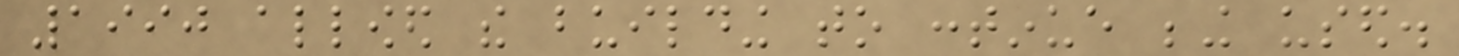1990 allowed the building to continue being used.
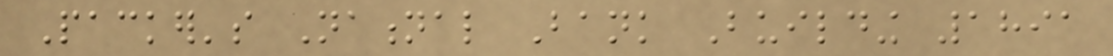Packer's National Bank Building 1891
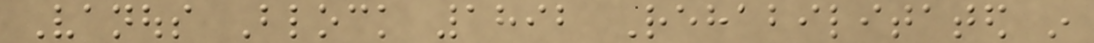Vanous Block 1892 Rehabilitated in
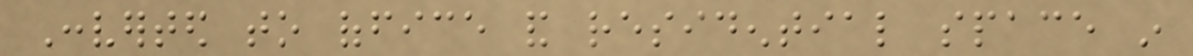Converted to office and residential space in
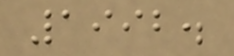1992.
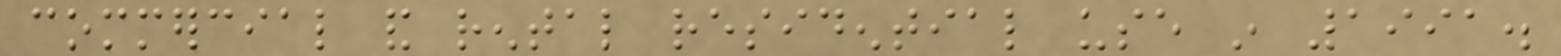commercial and rental residential use in 1991.
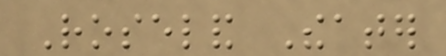Roseland Theater
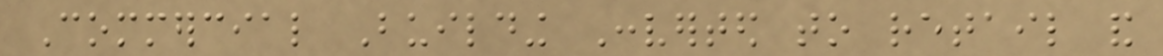Commercial Building Converted to retail and
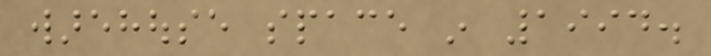warehouse space in 1994.
